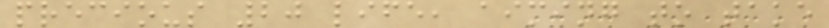precious 20 life, aiming to take
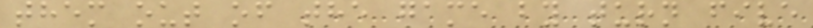them out of the game by turn five
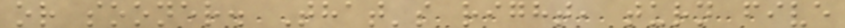or sooner. That's right, turn five
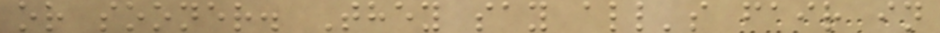or sooner. They say all's fair in
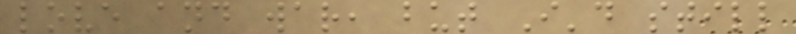love and war, but I'd still
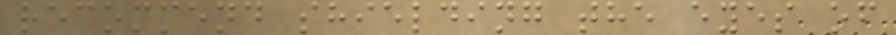recommend shielding the eyes of
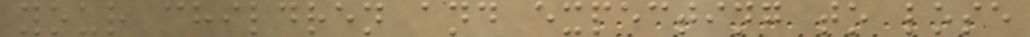your children and expecting to lose
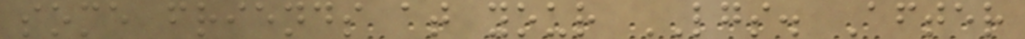some friends at your LGS. After
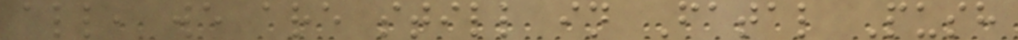all, we are still in Fatal Push
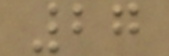27
